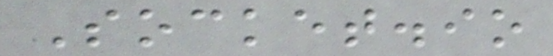Socket.io
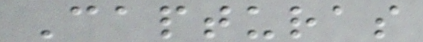Capturas
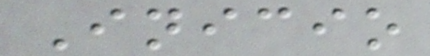Inicio
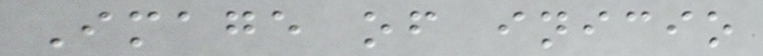Image of inicio
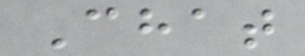Chat
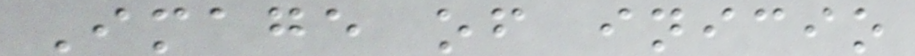Image of inicio
